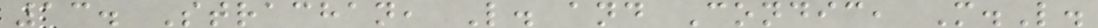13. Strachan, L. and Condic, M.L.
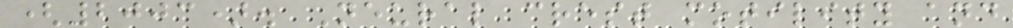(2003). Neural crest motility and
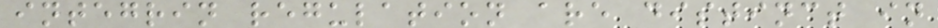integrin regulation are distinct in
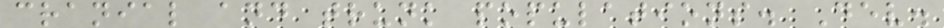cranial and trunk populations. Dev.
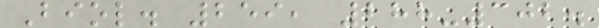Biol. 259, 288-302.
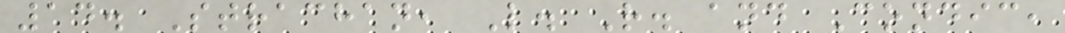14. Strachan, L. R. and Condic,
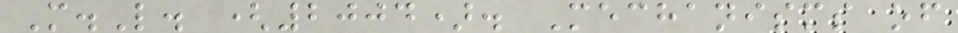M.L. (2004). Mechanisms of
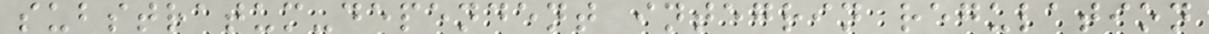substratum-dependent integrin regulation
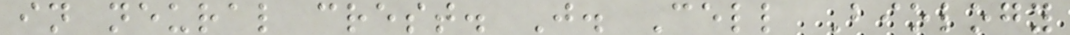in neural crest. J. Cell Biology
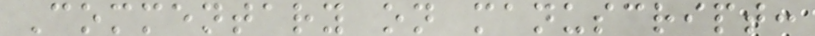Commentary on manuscript:
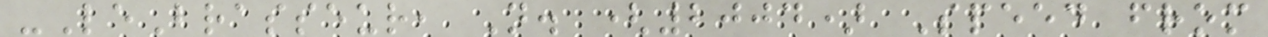-LeBrasseur, N. (2004) Speed from
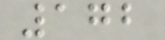172
